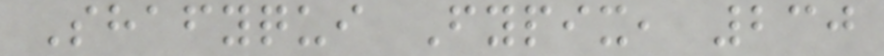Shafyqui Fypix, 230
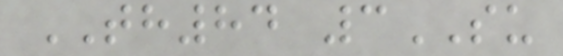TH84 3SU
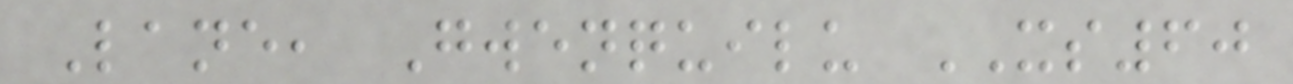Lane, Gwenquilu XS60
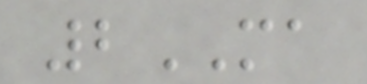2MA
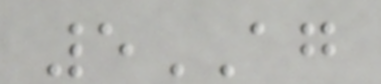5AG
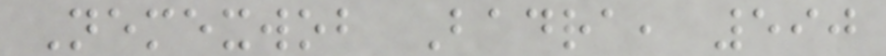Nemexwob Badra, 590
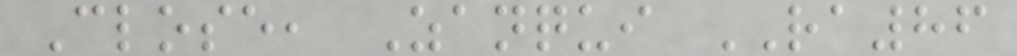Close, Zanqui RA86
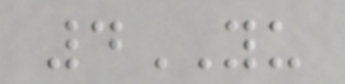4YU
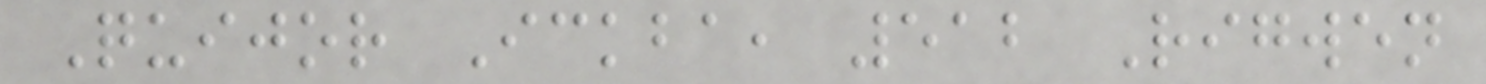Quijor Ickba, 512 Rigwen
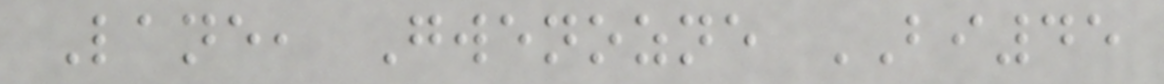Lane, Gwenozne BI45
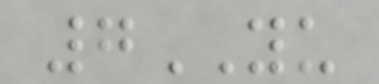7YU
